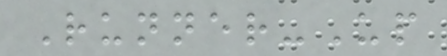Runner-Up
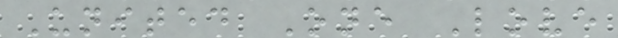United One Love
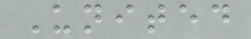United
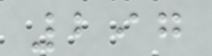297
